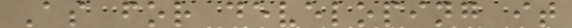As for developing it
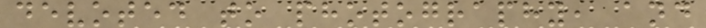devoted to photography, and
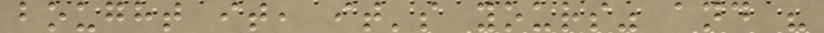bought it, it's yours" and "
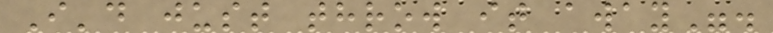I'd just throw it away".
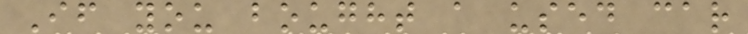If you bought a used car
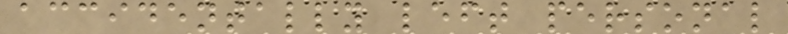accidentally left personal
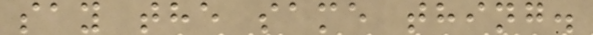say the same thing.
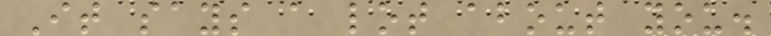It says a lot about you.
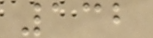132
